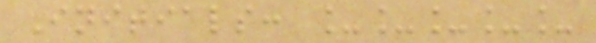Initials: _____
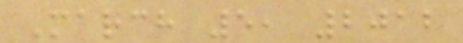March 5, 2012
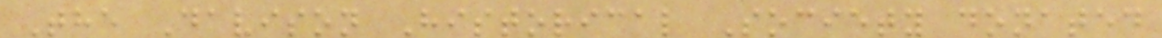The Davison Historical Society donated
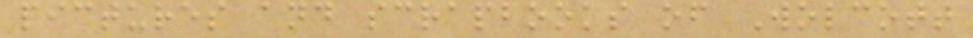pictures and scrapbooks of Wolcott
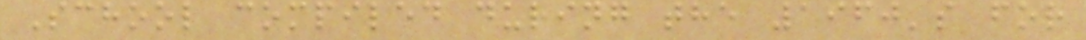School compiled during the 1960's for
